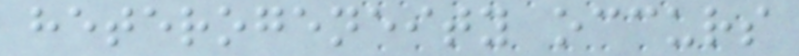heterogeneity occurs
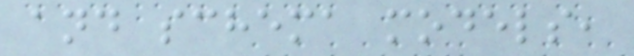and schema models,
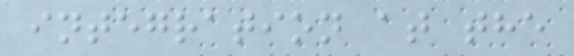integration at the
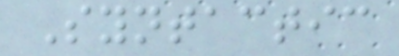Syntactic
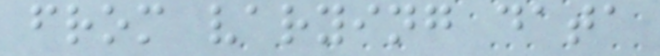from varying data
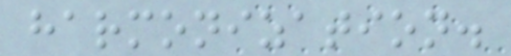harmonization.
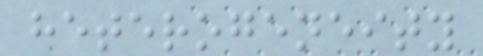heterogeneity
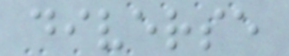diverse
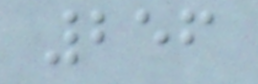256
